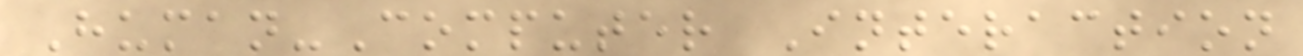Human-Computer Interaction
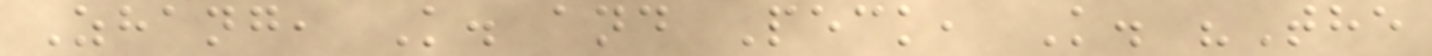Zhang, K. and Peck, K. "The
